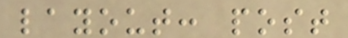layout: post
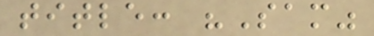title: "Sam"
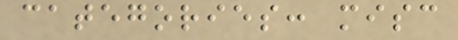categories: misc
